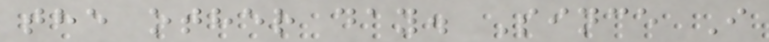the other day. Since I
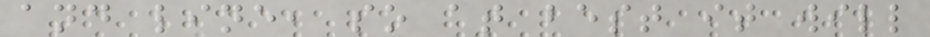and line, so at best it will
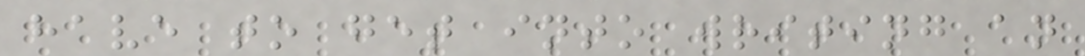have to get into writing an
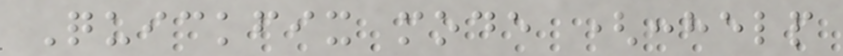Quickfix mode (:help
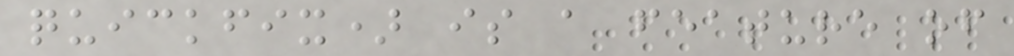quickfix) is a feature of
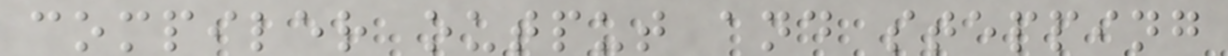compiler output and stepping
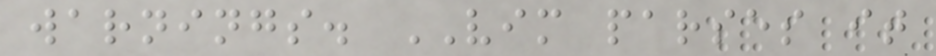warnings. VIM parses it
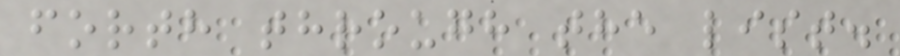forth through the list.
